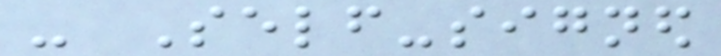- Self-signed
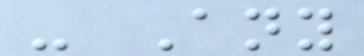- Any
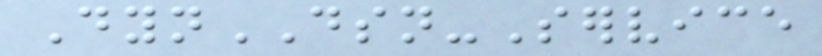DynDSN-Service
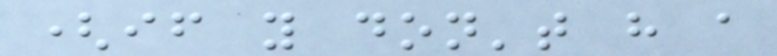(if you don't have a
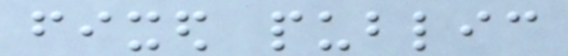fixed public
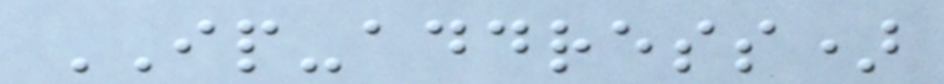IP-address)
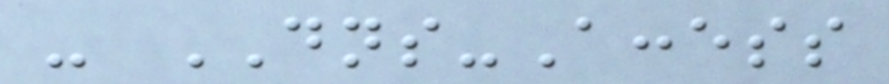- DNS-Access
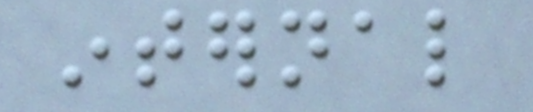internal
